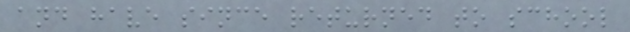and have since returned to school
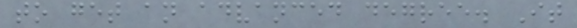to get an advanced degree. It
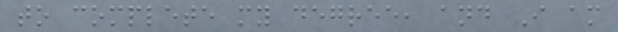to complete my degree, and I am
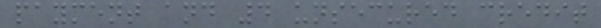payment and 4 unsecured credit
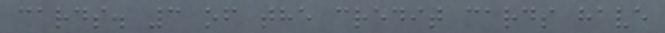cards. 3 of the credit cards have
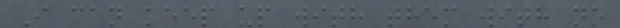I can keep up with them with no
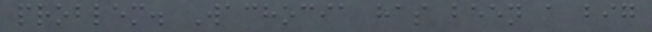problem. Wachocia has been a big
